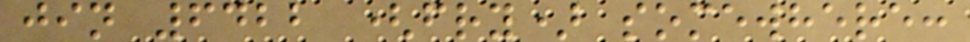jin 6422 (fry) somewhere:
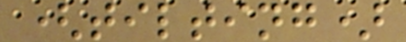(tilting)
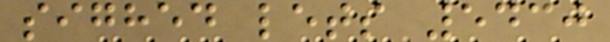sighed lets 5430
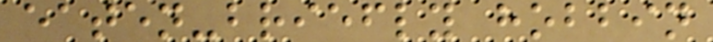eaten-briefly hobbin
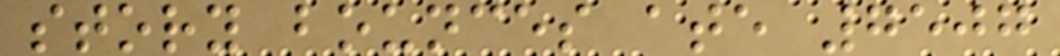story bounces ate 7507
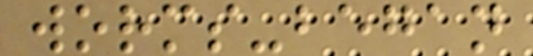worms-began
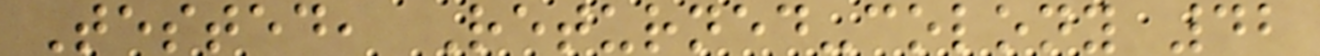Tested, Returned-colony 42
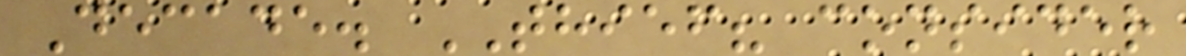Decade. THIEF? consider
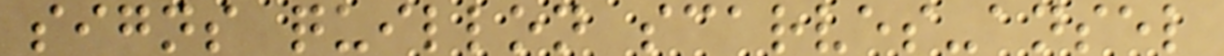signs quillon scarves-ansel
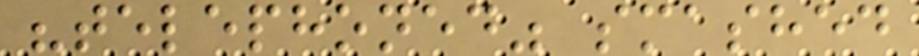"telephoned" smashed
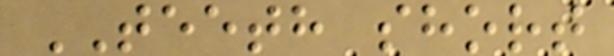TEETH short
